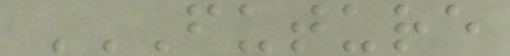FUTURE
